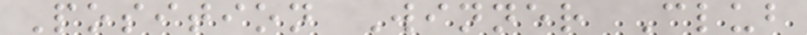Position Winner Club
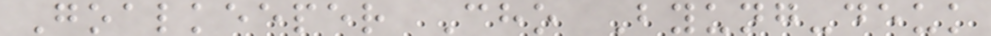Goalkeeper Cho Byung-deuk
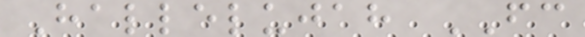Hallelujah FC
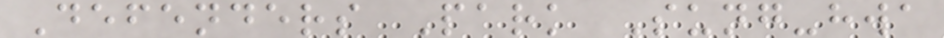Defenders Park Sung-hwa
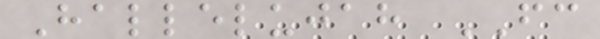Hallelujah FC
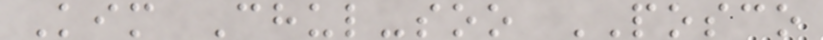Kim Chul-soo POSCO
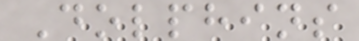Dolphins
